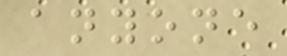anyone
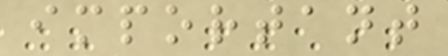important
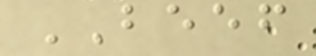BEEF
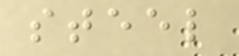steel
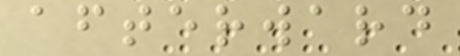afterward
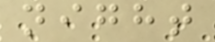night
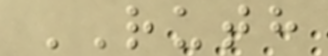RUTH
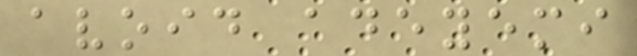avoid adeyemi
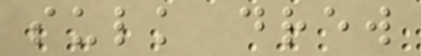sulk drew
